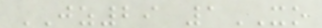JZ29 1XO
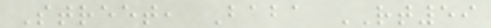Street, Baba RT59
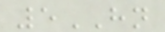5HN
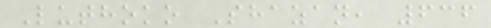Luthoko Shazan, 636
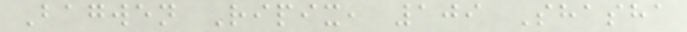Bagwen Ripix, 109 Shasha
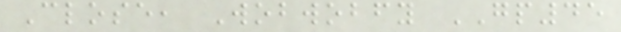Close, Wobwobfy GP45
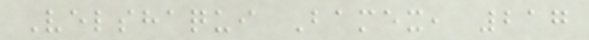Velshaqui Bamex, 217
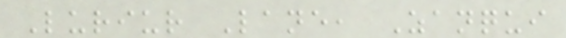Luriur Lane, Zanqui
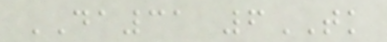DA31 6TK
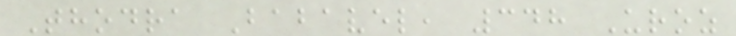Thodra Babavel, 348 Uroz
